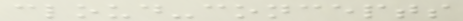cloud-concepts
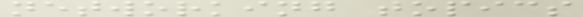networking topics
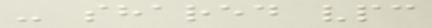- shared vpc
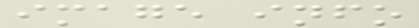image info
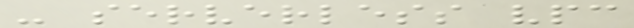- serverless vpc
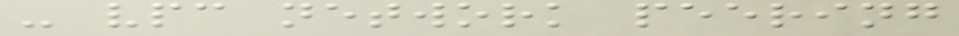- vpc network peering
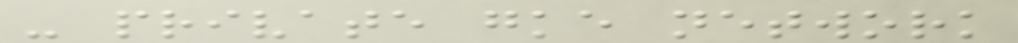- private gke network
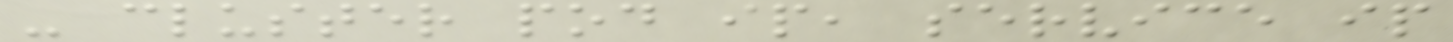- cluster pod ip, service ip
